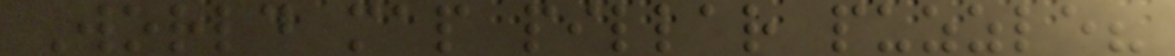World map pillar puzzle?
